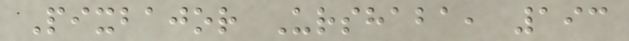Pixbajor Urshaba, 193
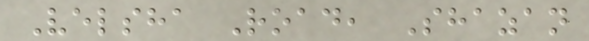Velsha Road, Shazan
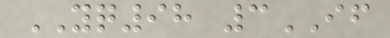YQ98 3IF
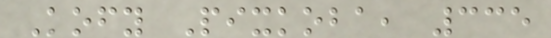Kofy Pixkoba, 335
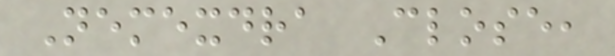Nemexdra Close,
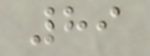89
